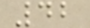42
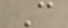C
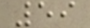59
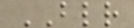BLR
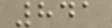841
